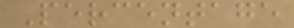Percentage
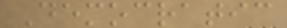Democratic
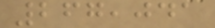267,041
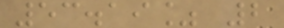53.19% 2
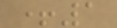+1
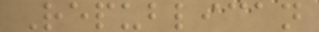Republican
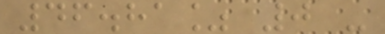46.81% 0 -
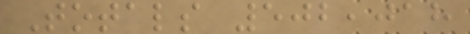Totals 502,018
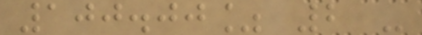100.00% 2 -
